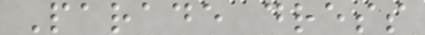Parade dress
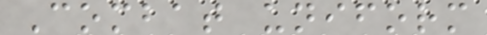Combat uniform
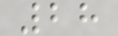28
